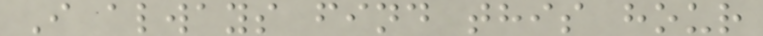I always find this hour
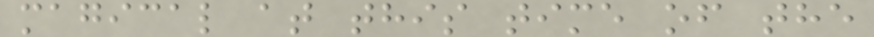magical at this time of the
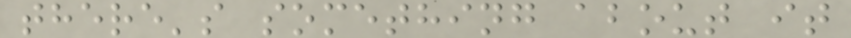there's something about it
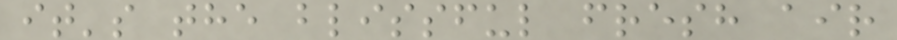it's the blissful fresh air
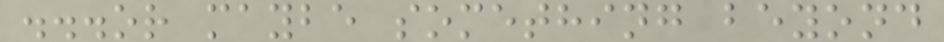...or maybe something beyond
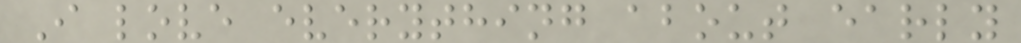I love everything about early
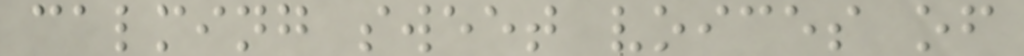calming sweet voices of
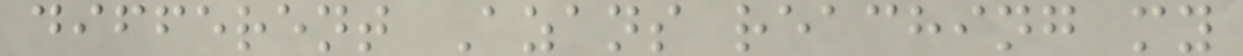different Azans reaching my
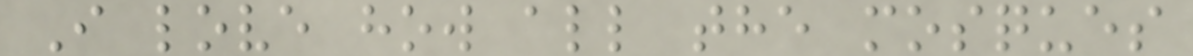I love how all the mosques
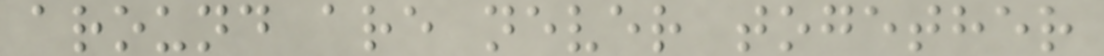around are never together
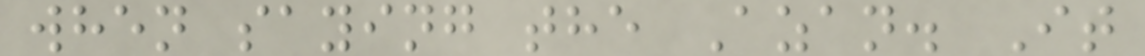when saying the Azan. It
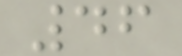46
